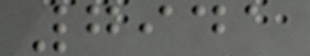7941
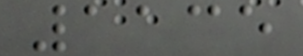1135
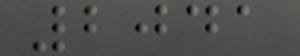2041
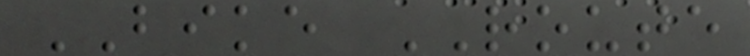BIKE ROUTE
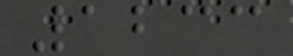1233
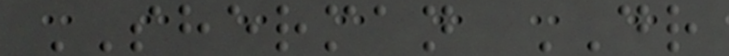SHERMAN DR
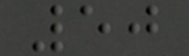50
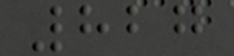827
